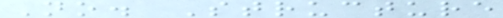No. Structure
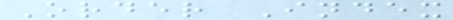Order Index
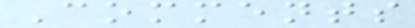Comments
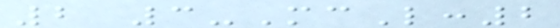2 3-McL:2
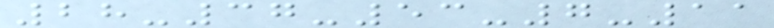28-37-53-7-11
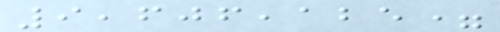9,606,125=
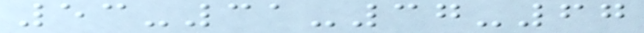53-31-37-67
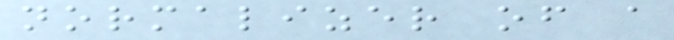normalizer of a
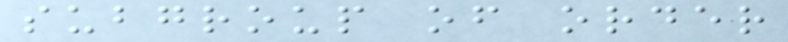subgroup of order
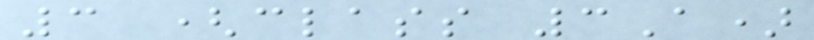3 (class 3A)
